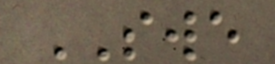SWE
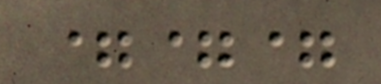===
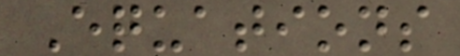Equations
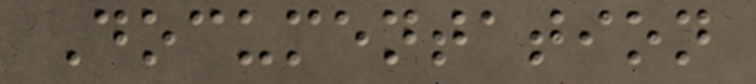Documentation
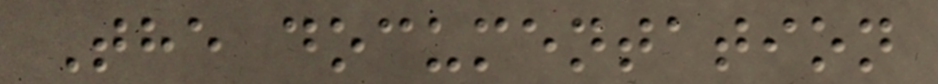The documentation
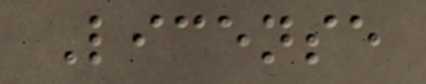License
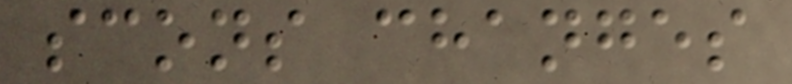scons changes
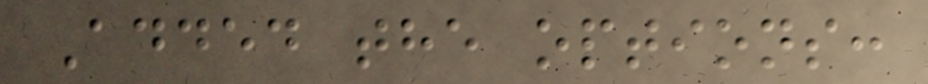Added the options:
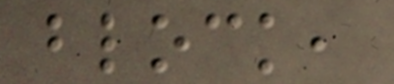block,
